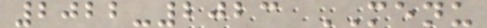2022-2023 MENU
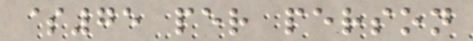$75 per person
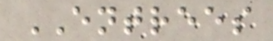ENTREES
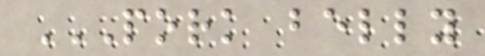PORK BELLY
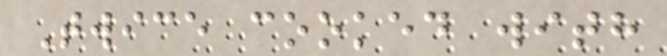Twice cooked with
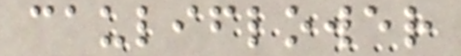cauliflower
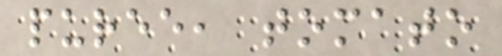puree, tomato
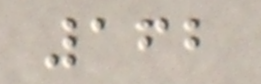162
